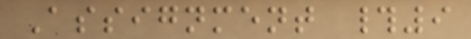Assignment #9
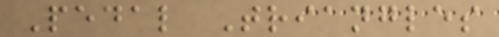Pedal Triangles
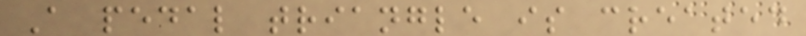A pedal triangle is created
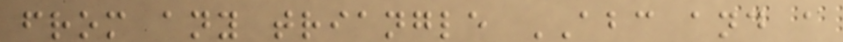from any triangle ABC and a
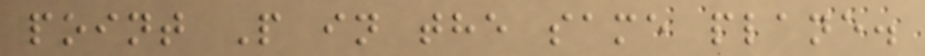point P in the same plane.
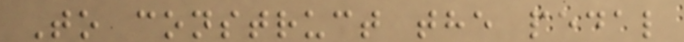To construct the pedal
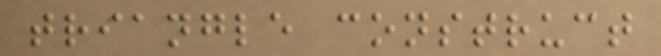triangle construct
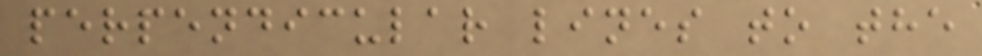perpendicular lines to the
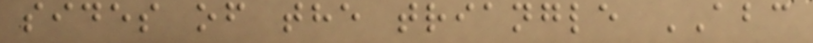sides of the triangle ABC
